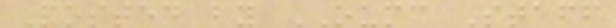Posted by OUMC Staff
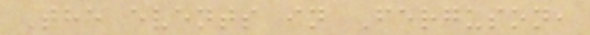The events in Ferguson,
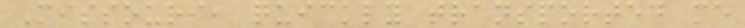Missouri, quickly transported me
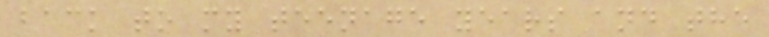back to my teenage years and the
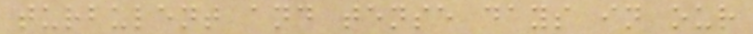turbulent and tense days in our
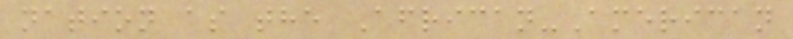nation as the African-American
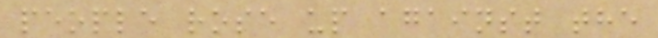people rose up against the
